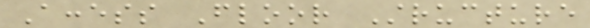Access Floor Structure
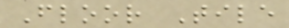Floor Tile
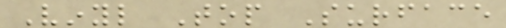Vinyl Top Surface
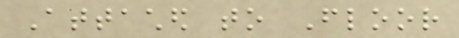Attached to Floor
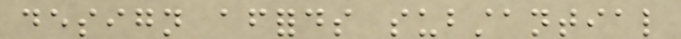design affords substantial
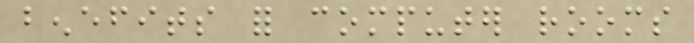benefits for computer rooms
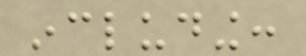including:
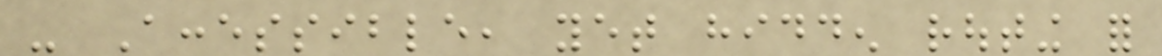- Accessible, yet hidden routing for
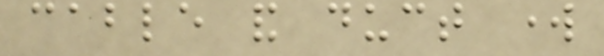cable and duct work
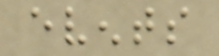events
